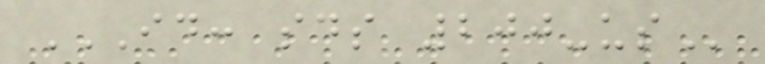ID: SDS 200-US
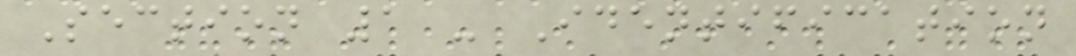Section 1 - Identification
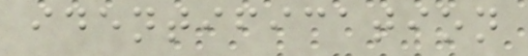identification
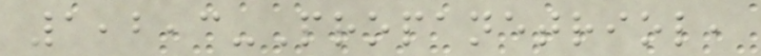1,2,3-Propanetriol,
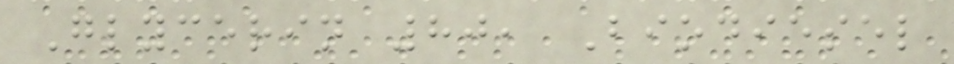Glycerin 80, Biodiesel
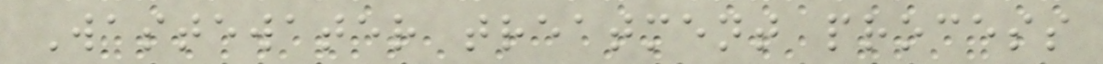Wastewater treatment process
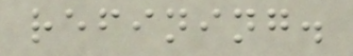refining.
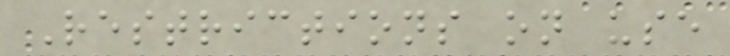Restrictions on use
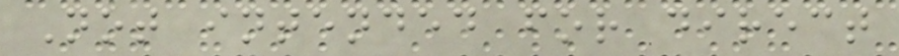Not intended for direct
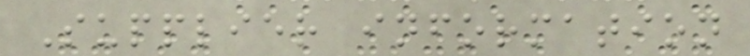Supplier information
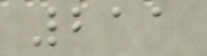211
